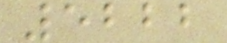5222
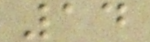14
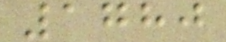1780
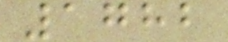1782
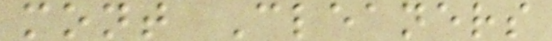mont Cleaners
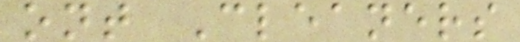ont Cleaners
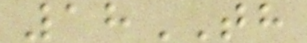18TH
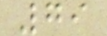79
